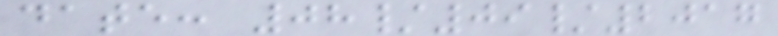date: 08/09/2017
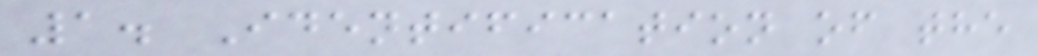1. Identification of the
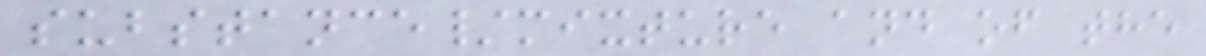substance/mixture and of the
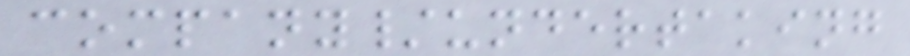company/undertaking
